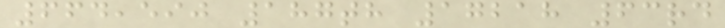664,590 187th 17218 63rd
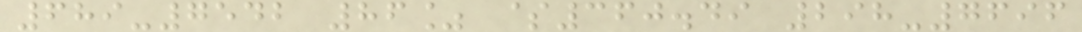689-7542 86% $360.49 298-7696
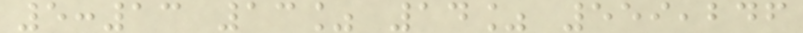5:13 13% 14% 559,246
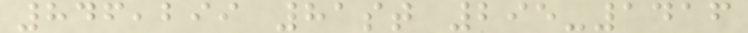846,299 81st 295-1416
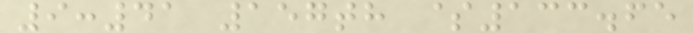9:41 157th $133.65
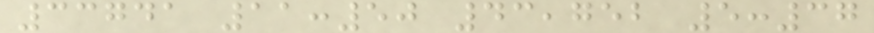33741 11:50 43,752 5:37
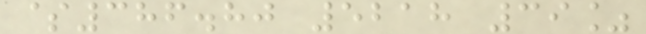$386.80 5218 39%
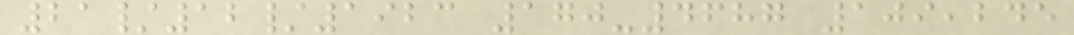21/12/1923 170-4687 109,245
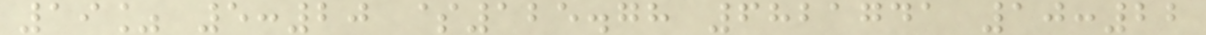19% 5:20 $125.78 6821741 10:22
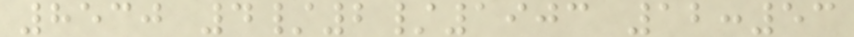8530 4/2/1903 12:53
